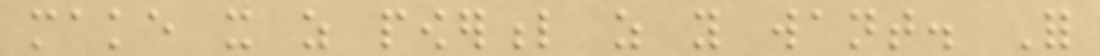make it as powerful as you want. For
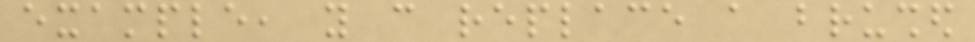example, you can replace a brushed
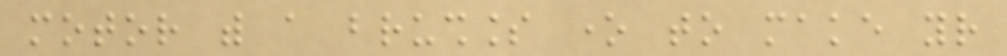motor with a brushless one to make your
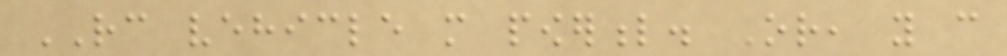RC vehicle more powerful. Or, you can
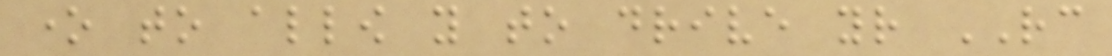one to allow you to drive your RC
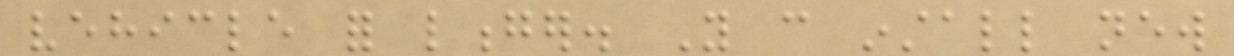vehicle for longer. You can install new
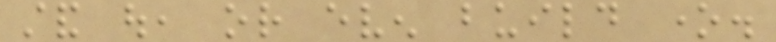stand out, or even build one.
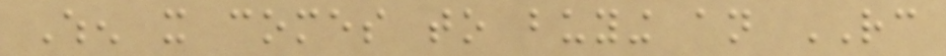When it comes to buying an RC
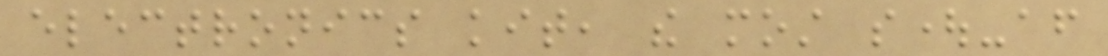electronics kit, the most sought-after
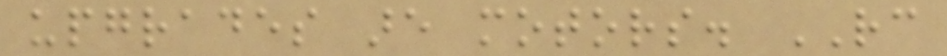upgrades are motors. RC
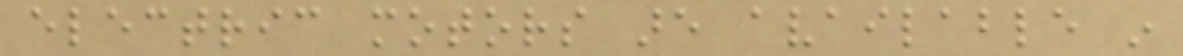electric motors are available in
